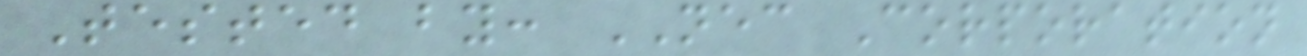Tested by: NEC Corporation
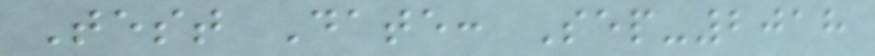Test Date: Sep-2018
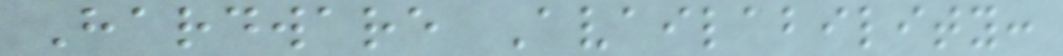Hardware Availability:
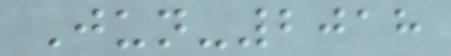Jun-2018
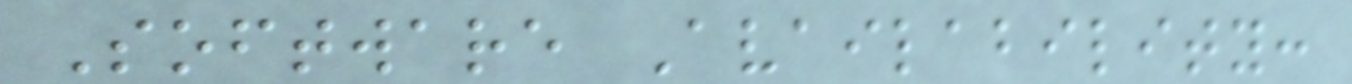Software Availability:
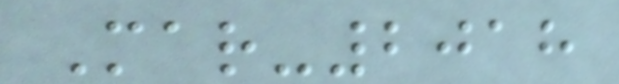Mar-2018
